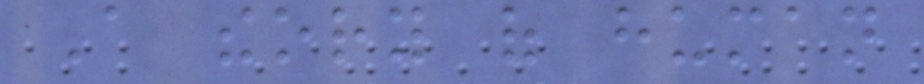A theory of human
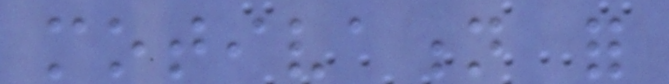motivation for
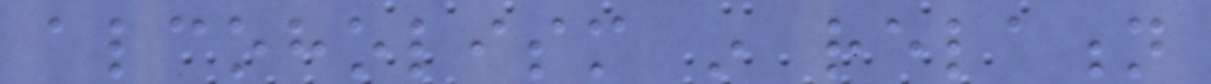alcoholism in relation
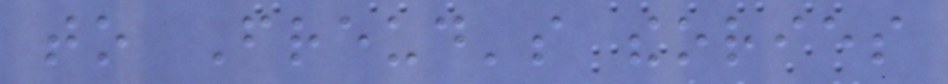to Freud's theories
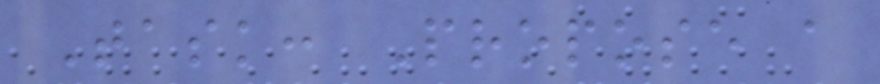Task: Propose a
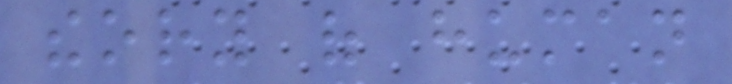theory of human
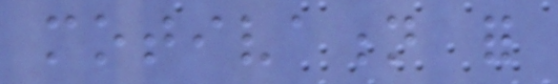motivation for
